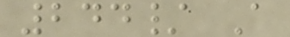244/ A
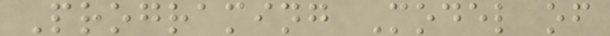Programing Model of
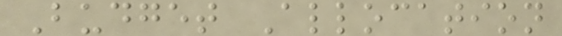Budget Allocation
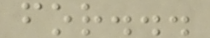for...
